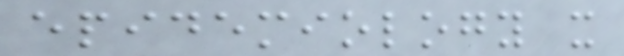epidemiology it
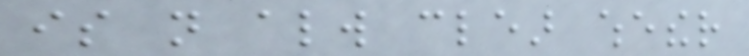is not always clear whether
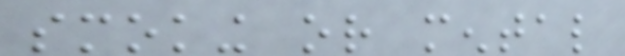smoking or mental
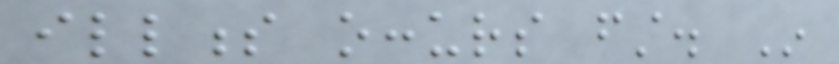illness occurs first. In
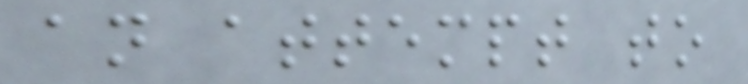an attempt to
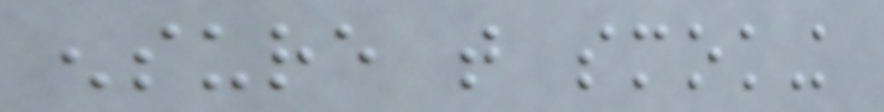ensure that smoking
